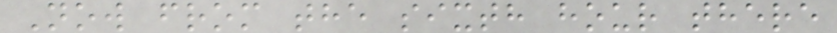Now from the sixth hour there
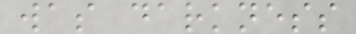was darkness
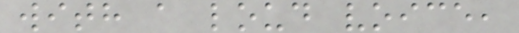with a loud voice,
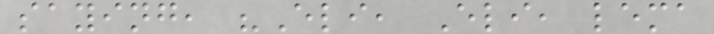saying, "Eli, Eli, lema
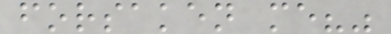forsaken me?"
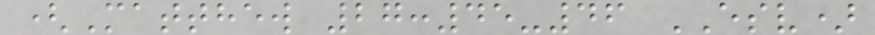(Matthew 27:45-46 ESV)
